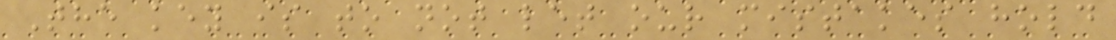The key is to not let our mistakes hold
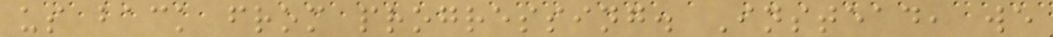us back from progressing. Instead, we
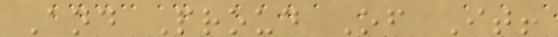And Proud Of It!
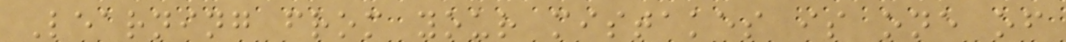Learning from your mistakes is one of
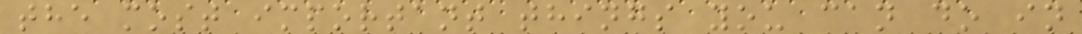the most important things you can do in
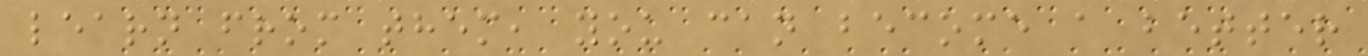learn from them, you can become a better
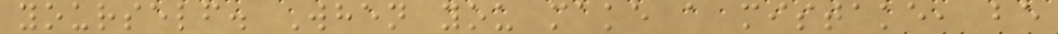yourself. When you make a mistake, be
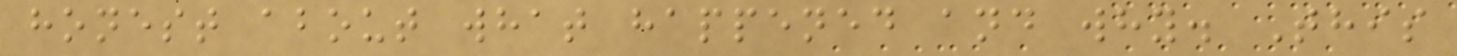honest about what happened and why. This
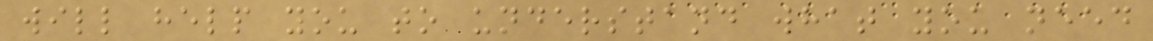will help you to understand what you need
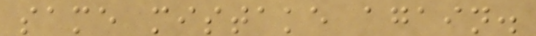same mistake again.
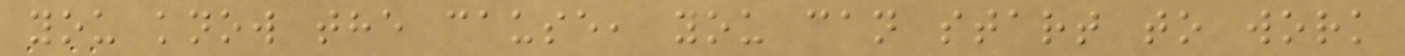you know the cause, you can start to work
